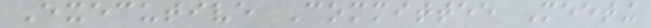Executive Committee Meeting
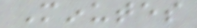Minutes
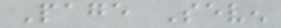Page Seven
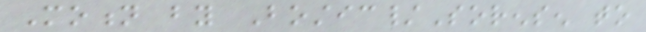Motion by Bostic/Sorensen to
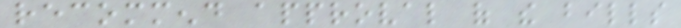recommend approval of the bills
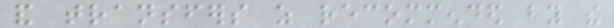and transfers as recommended by the
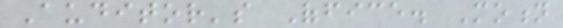Auditor's Office. Motion
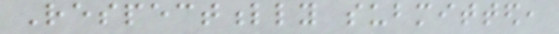Respectfully submitted,
